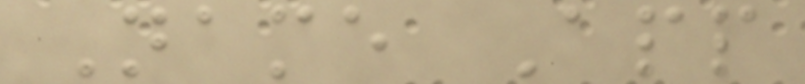Name App
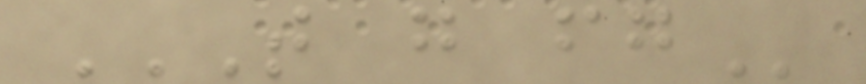T G FG
